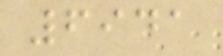6941
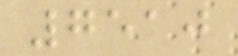7510
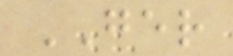GER
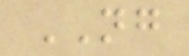NG
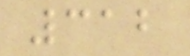312
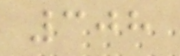308
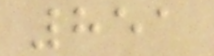851
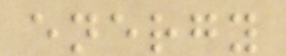energy
